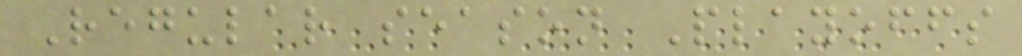Regular season Playoffs
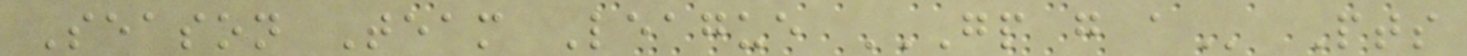Season Team League GP G A Pts
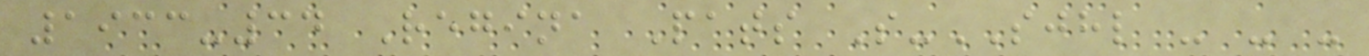1933-34 Regina Pats S-SJHL - - -
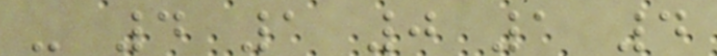- 4 1 0 1 4
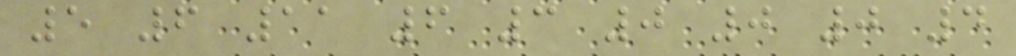5 6 11 6 3 0 0 0 4
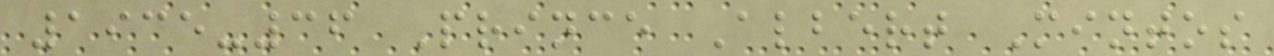1935-36 Prince Albert Mintos
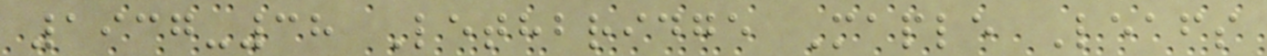1937-38 Lethbridge Maple Leafs
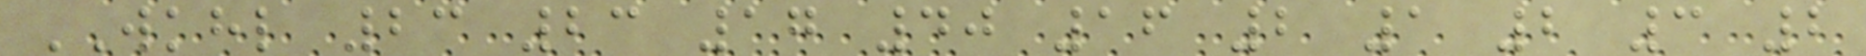WKHL 23 23 17 40 16 2 1 2 3 2
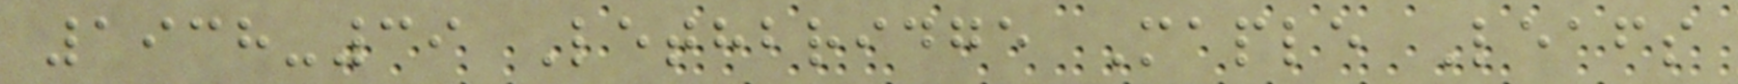1938-39 Lethbridge Maple Leafs
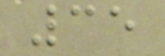35
